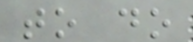to do
